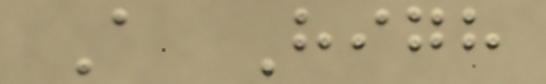A High
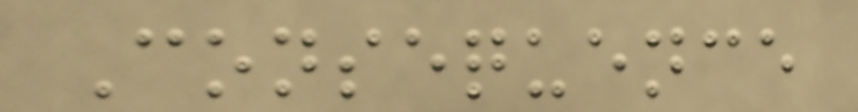Consequence
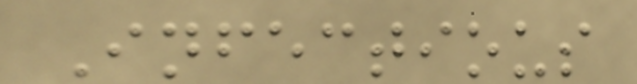Infectious
